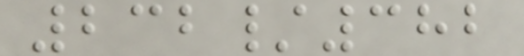232/382
